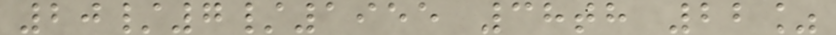20/7/1955 38th 22%
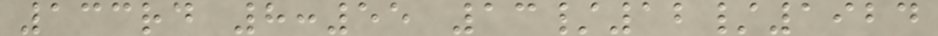133rd 8:55 13/12/1924
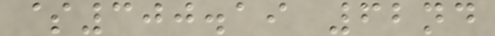$300.19 62nd
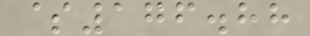$176.88
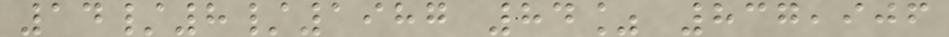14/8/1987 84% 837,906
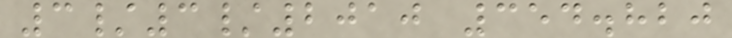3/3/2010 354.820
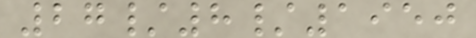27/8/1950
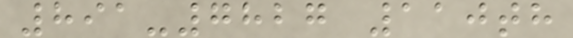891-7827 110th
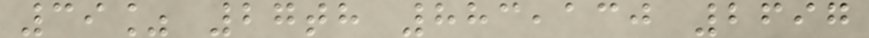39% 27th 883,130 2697
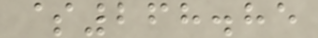$268.85
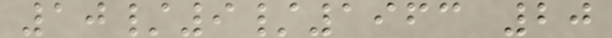10/9/1963 20
